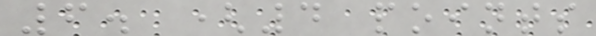6. (4 points
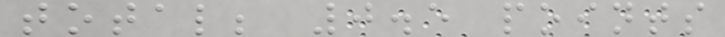total; 0.5 points
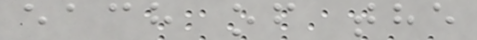each of the
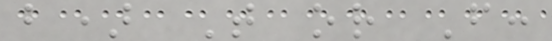b) T or F:
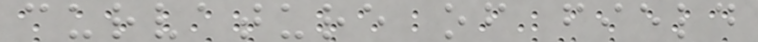curvature of field
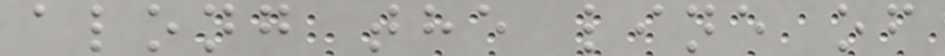along the line of
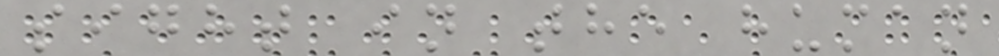sight in the human
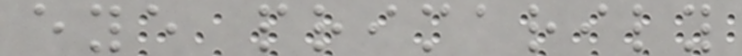eye primarily
